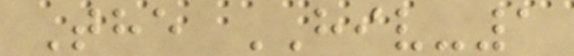The HIV-1
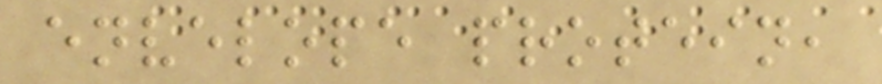envelope protein,
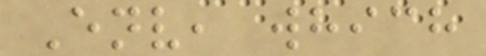Env, which
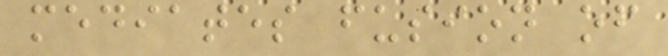mediates fusion of
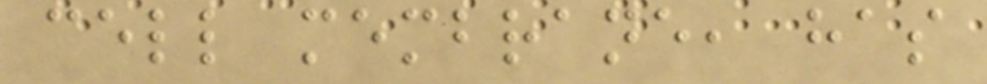cell membrane, has
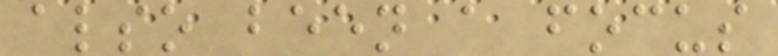also been a focus
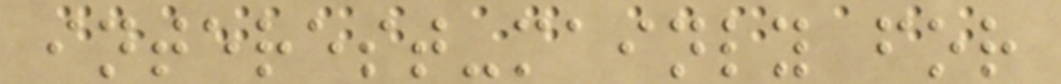interest-mainly for
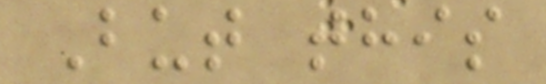But this
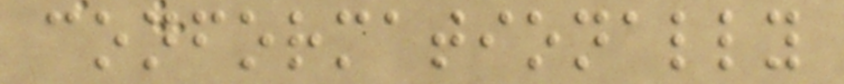conformationally
